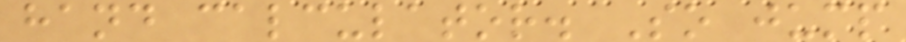hand calculator. So jump
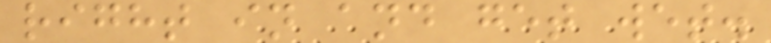right in and get wet.
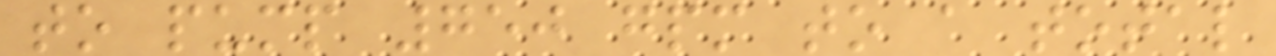to pump 750 gpm to a total
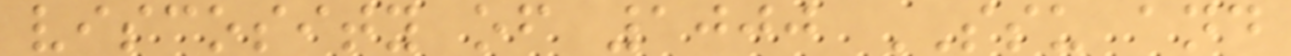viscosity of 1000 SSU and
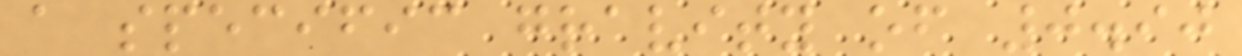a specific gravity of 0.90
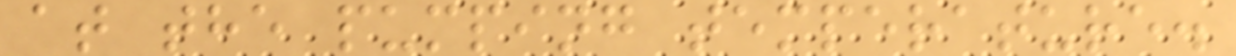at the pumping temperature.
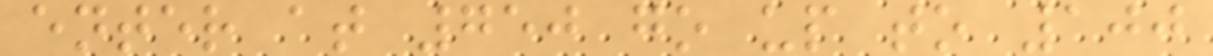enter at 750 go up to 100
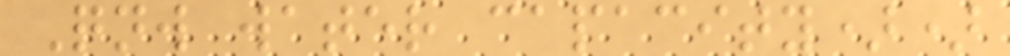Qnw water capacity))
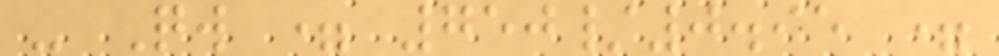- Qw = 750/0.95 =
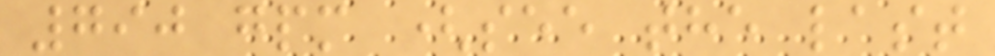790 gpm (see the last
